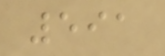591
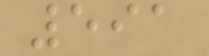591
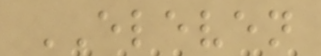ELEVEN
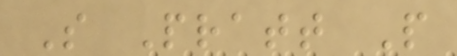S Pratt P
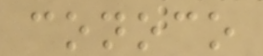conoco
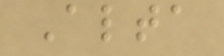Alta
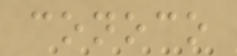conoco
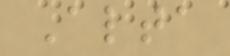Alta
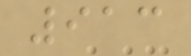913
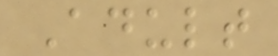Adult
